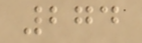274
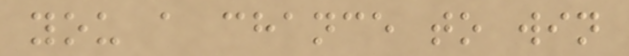you a chance to win
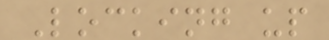Locking up
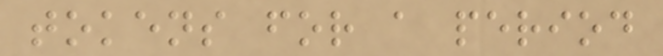tokens for a period
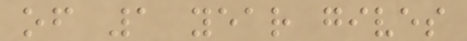of 1 year gives
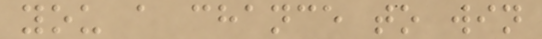you a chance to win
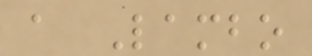a Lambo
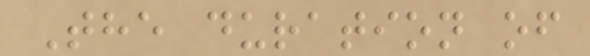The duration of
